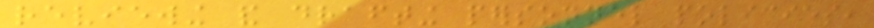reviewing and drafting personnel policies,
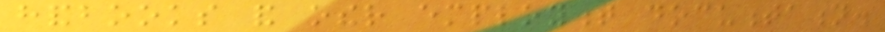handbooks and other employment documentation.
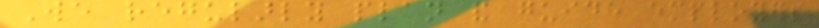We regularly plan and guide employers
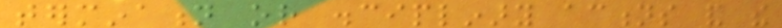termination or disciplinary actions and the
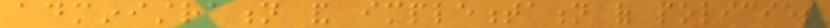administration and implementation of policies
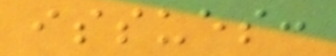issues:
